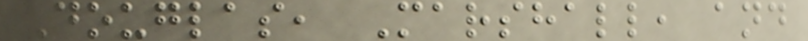Douglas, Marshall, and
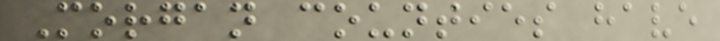Morgan counties have
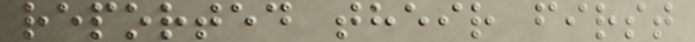reported their first
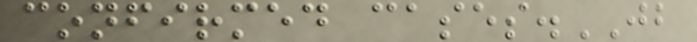confirmed cases.JB
